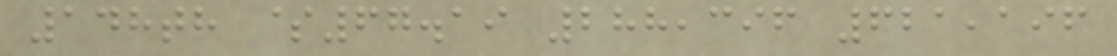148th $67.19 288,396 621,196
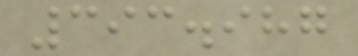393.987
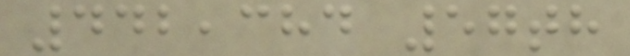442,384 57th
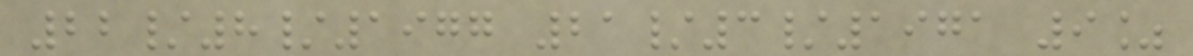22/8/1977 21/3/1971 9%
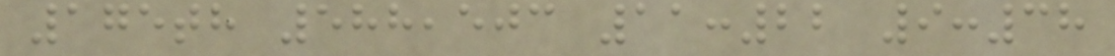175th 588,503 11:22 9:38
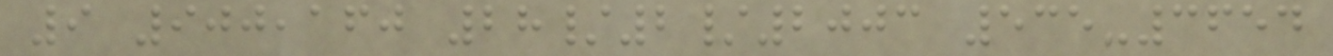9 900,160 28/2/2003 535-3654
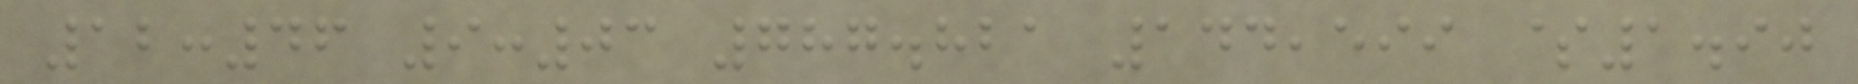12:46 9:03 787.821 144,599 $1.90
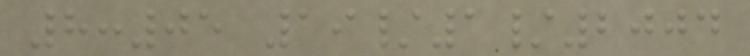8:05 19/1/2004
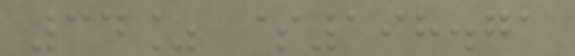34% $198.71
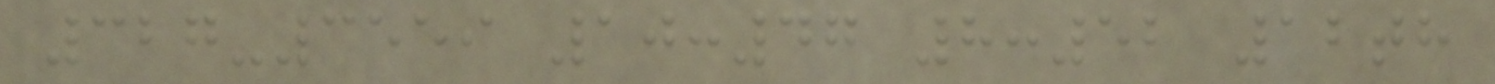327-3559 10:47 8:52 12th
